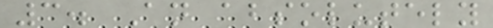3. An absolutely
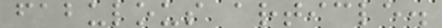fabulous article.
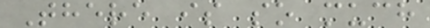There is so much
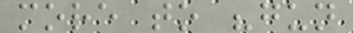more to "gun
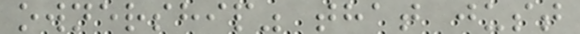ownership" that just
